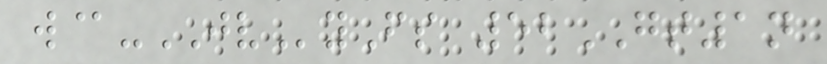w@-JVyFs 52GT1n
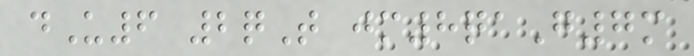dU6 2qT jm8qaG7m
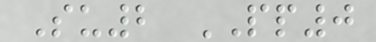Su2 PP0
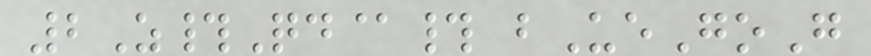2Z#Qd@# bUeGoG
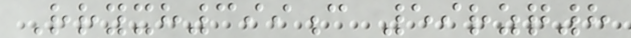Rryxh399c 59rzq8
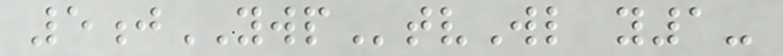5jYWPtvWl y1-
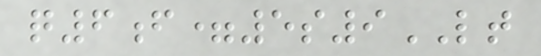q6f=5s9LT
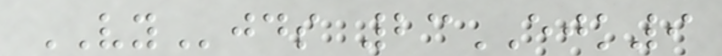VYjds 23EJK9
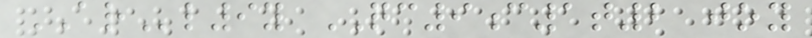ARl9y QC9c1t2 joy
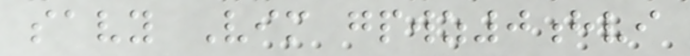savy Vim gpwz0hvi
